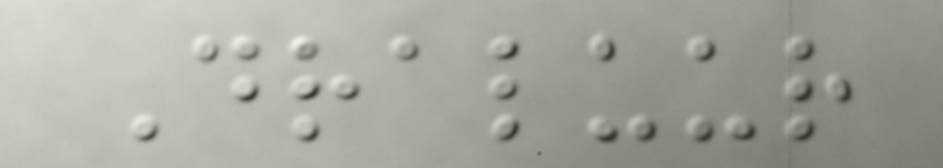Draluur
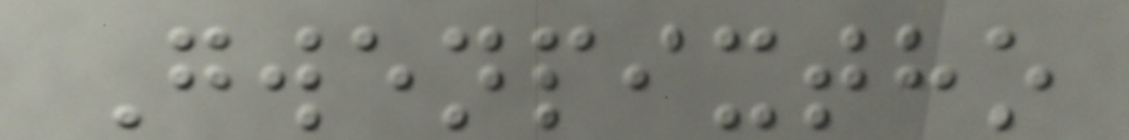Gwenpixtho
